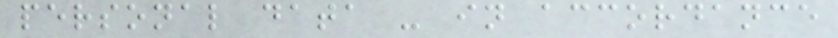personal data - in accordance
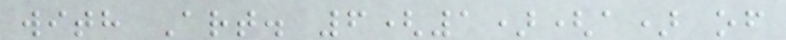with Art. 6(1)(a) of
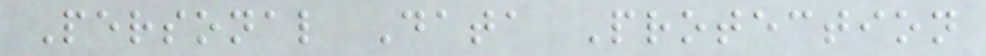Personal Data Protection
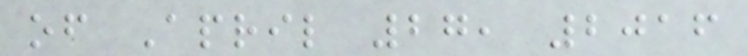of April 27, 2016
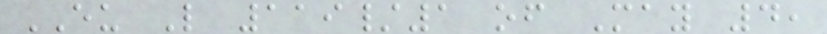EU L 119/1 of May 4,
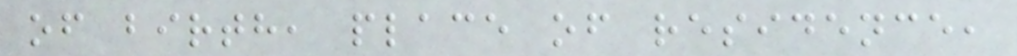of birth, place of residence,
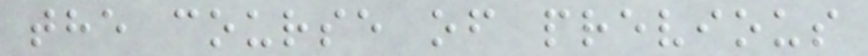the course of previous
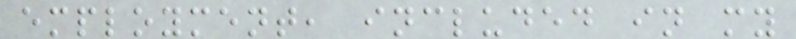employment, included in my
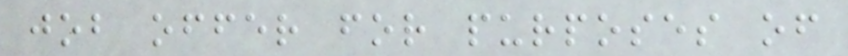job offer for purposes of
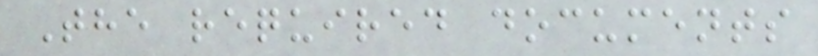The required documents
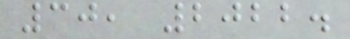30, 2022.
